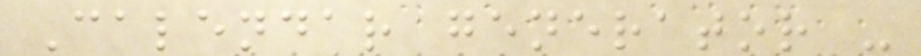Calendar generator -
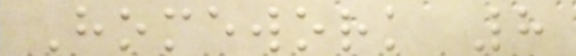Homework 8
